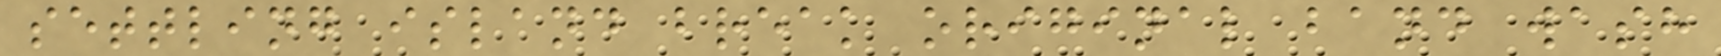settling island break original band wash
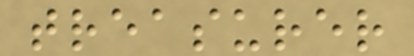treasurer
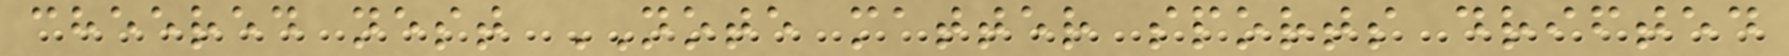cheered nest NOTE matter sports drifted
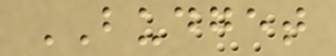BUDGET
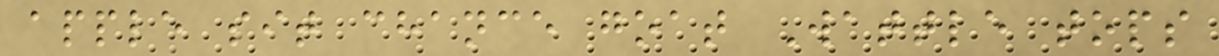apple sit chance goat Wattle tops
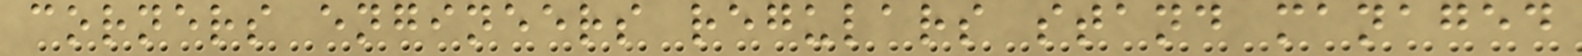corners engineers regulars stand managed
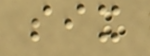six
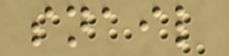snail
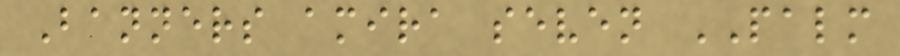Banners amira seven PALM
